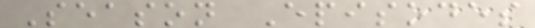Season Episodes
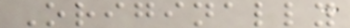Originally
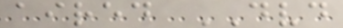aired DVD
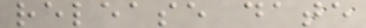release date
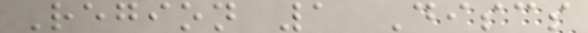Region 1 Discs
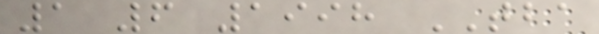1 6 1998 TBA
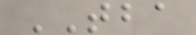TBA
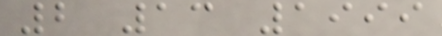2 13 1999
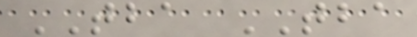TBA TBA
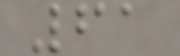61
